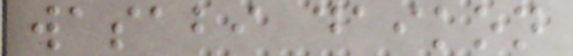wasabi daikon
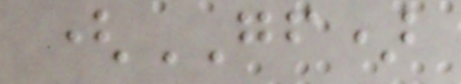(GF)
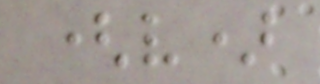(v)
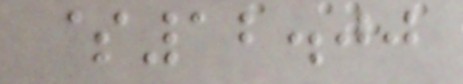$12.00
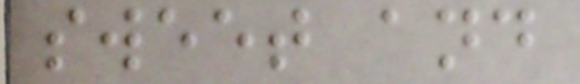sweet and
